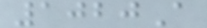1020A
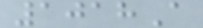1018A
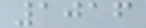1016
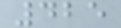425
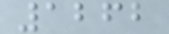1262
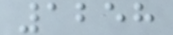1258
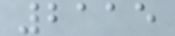2115
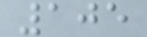105
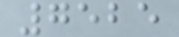7525
